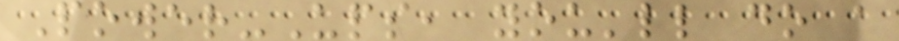Power-Ups, you'll do a
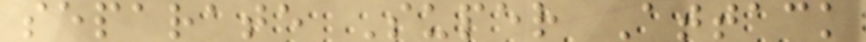separate Super Attack
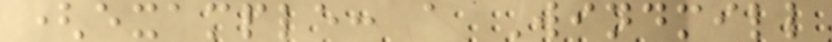(example: a Windmill
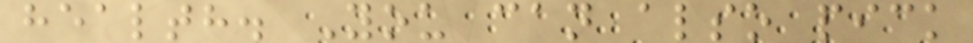health. You can also pick
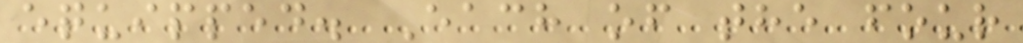equipped. Each of the four
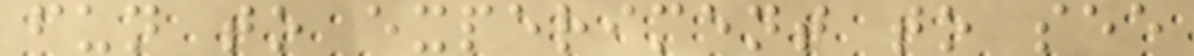fun to experiment to see
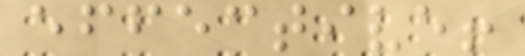effective!
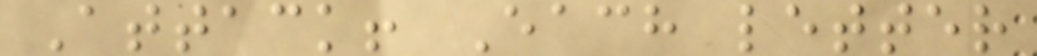Attack! Each letter
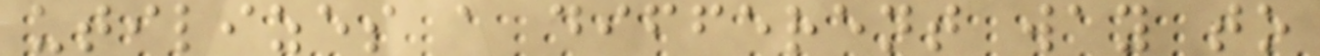utilizes a different way to
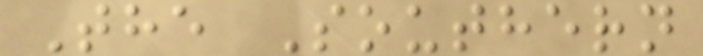The Southern
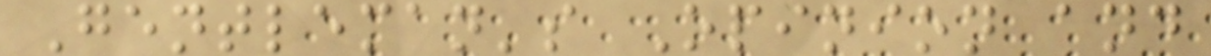Gentleman's Opinion and
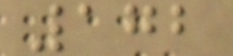172
